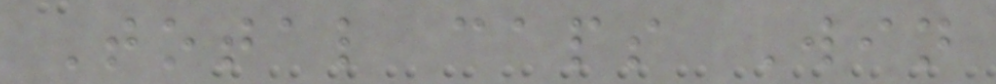Total caps Win
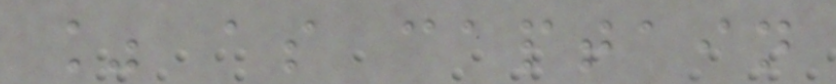% as captain
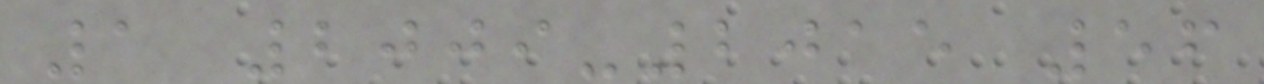1 2009-2015 56
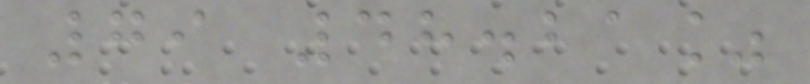79 48.21%
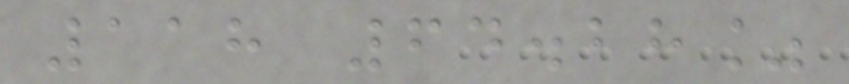118 64.28%
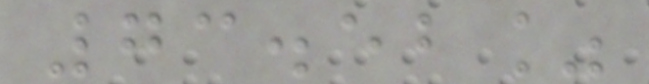73.52%
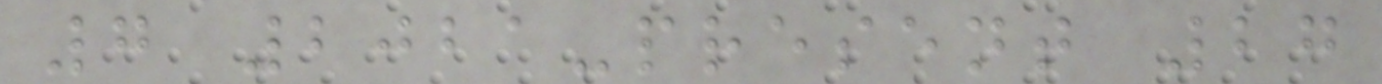7 2021-present 27
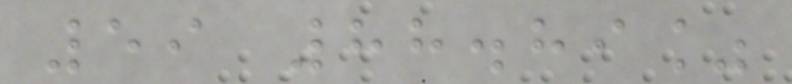59 88.89%
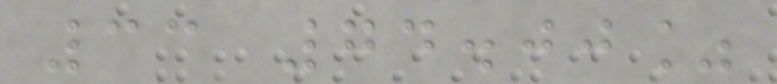33 74.00%
